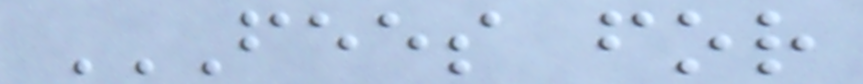FEES FOR
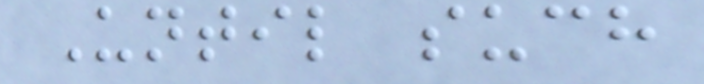Until such
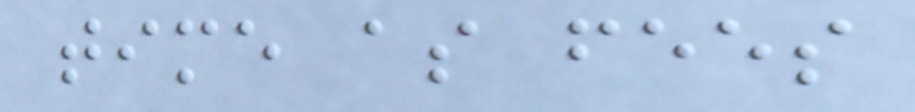time as fees
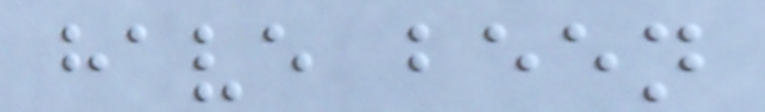have been
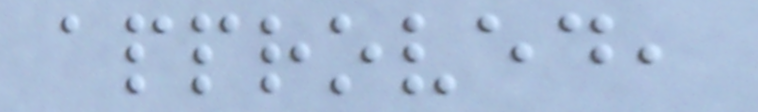approved,
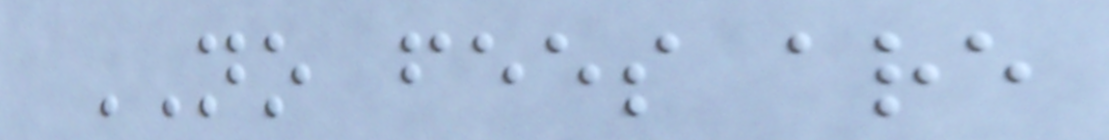NO fees are
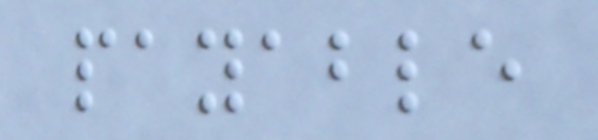payable
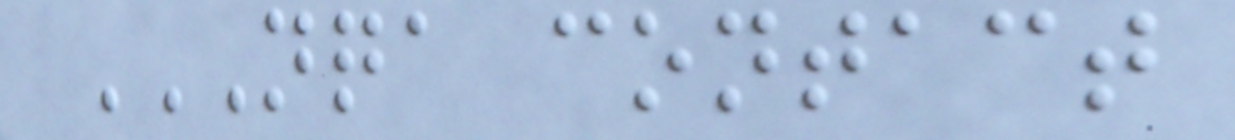NQA CONTACT
